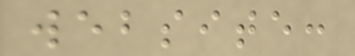website:
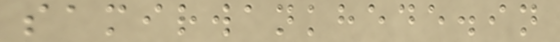samirwankhede.in
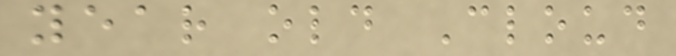year old Cloud
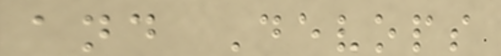and Devops
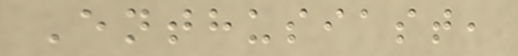Enthusiast,
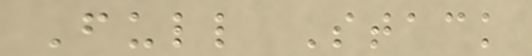Full Stack
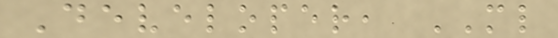Developer, ML
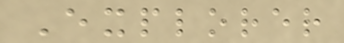Explorer
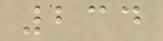234
